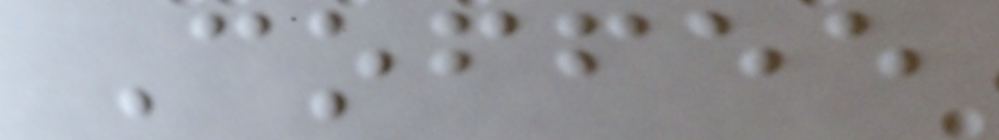Coffee
